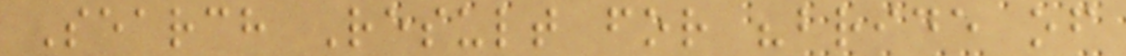Search Result for "bride of
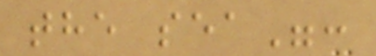the sea":
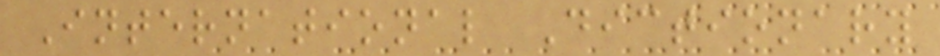International Dictionary
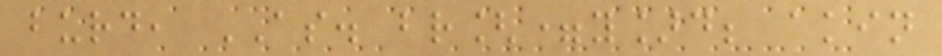burd, AS. br[=y]d; akin
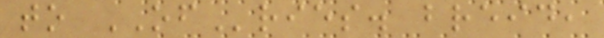to OFries. breid,
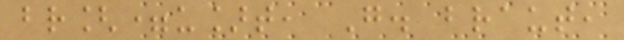br[=u]t, G. braut,
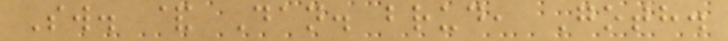Sw. & Dan. brud, Goth.
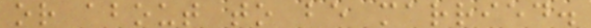or about to be married.
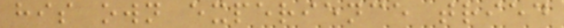his own experience tried
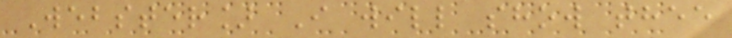Webster] I will show thee
